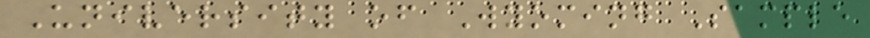University of Wyoming Sample
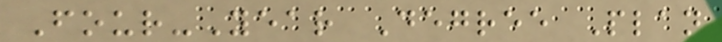Four-Year Degree Plan
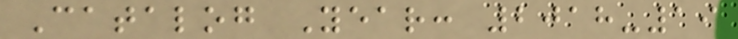Catalog Year: 2018-19
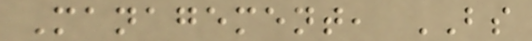Management, BS
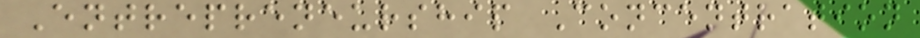Entrepreneurship Concentration
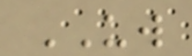UW
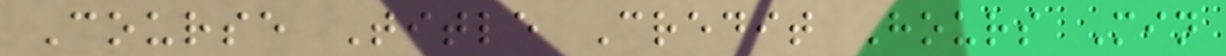Course Title Credit Hours Min
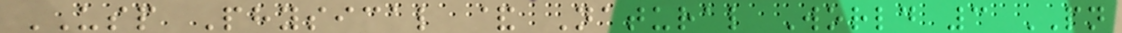USP Physical & Natural World 3 PN
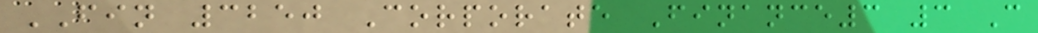FIN 3250 Corporate Finance3 3 C
